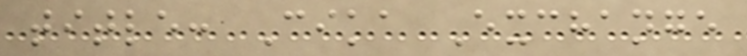title: Cika Exchange
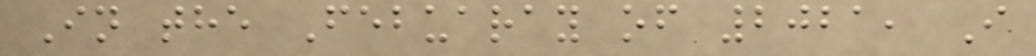In the Febuaray of 2021, I
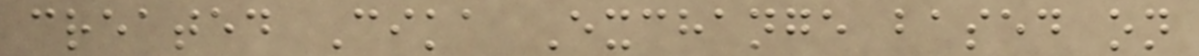created Cika Exchange based on
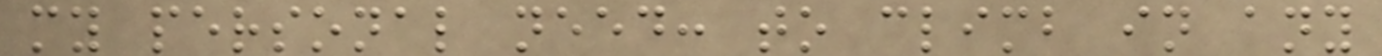my personal need: to climb in any
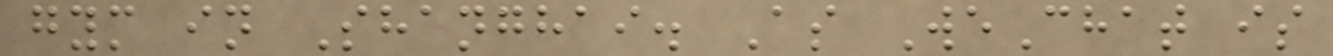gym in Shanghai. As WeChat is
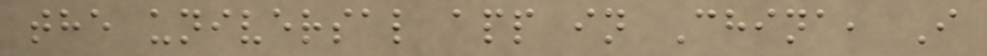the universal app in China, I
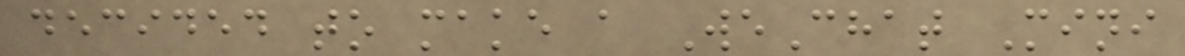decided to make a WeChat Mini
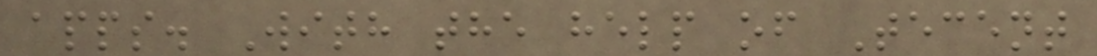apps. With the help of Tecent
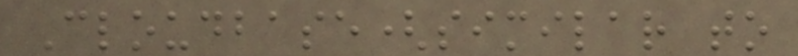Cloudbase(similar to
